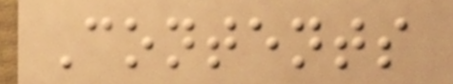Contents
